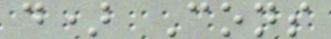d) Cons
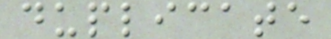duplicate
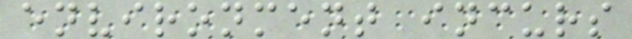environment incurs
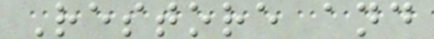Restore and
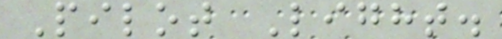Pilot Light.
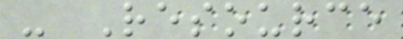- Resource
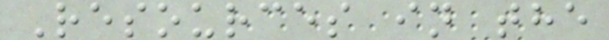Resources in the
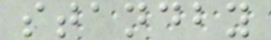standby
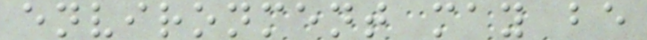environment may be
